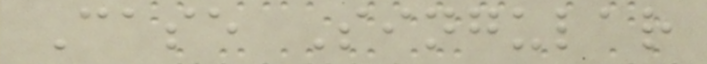Case Singular
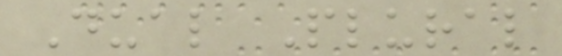Dual Plural
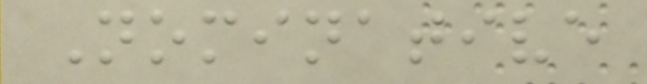Nominative
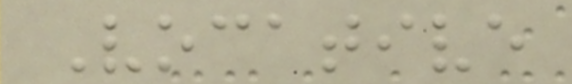Vocative
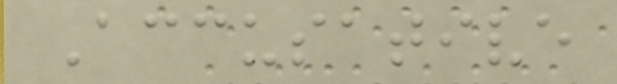Accusative
